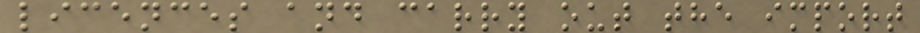licences and carry out the import
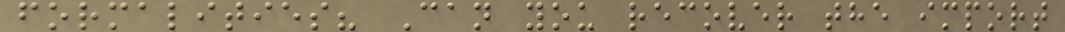formalities? Can you recover the import
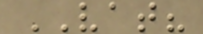VAT?
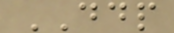DDP
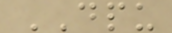DPU
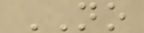NO
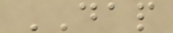DAP
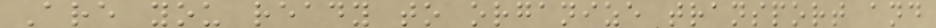Are you ready to organize transport and
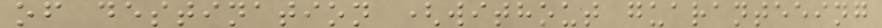of destination (without guaranteeing
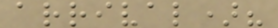arrival)?
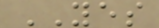YES
